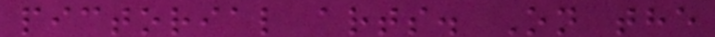pictorial arts. On the
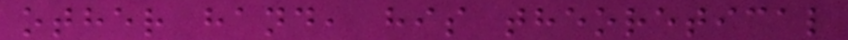other hand, his theoretical
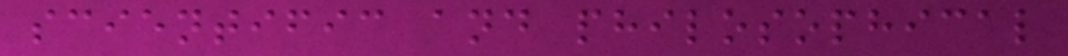scientific and philosophical
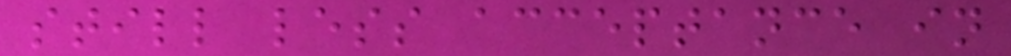still less acceptance in
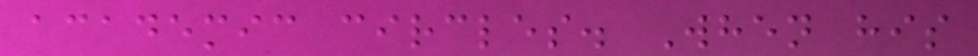academic circles. When his
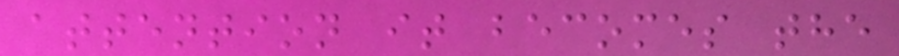attention it becomes the
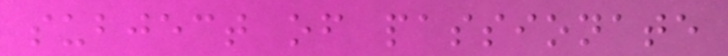subject of passionate
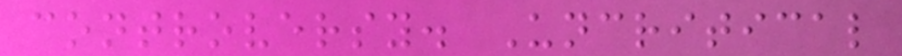controversy. Uncritical
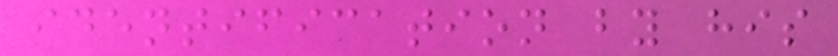identification by his
